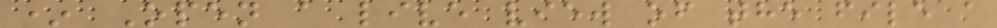* Open a live view of the file a
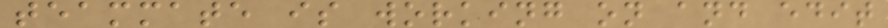teammate is working on and edit
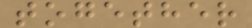together
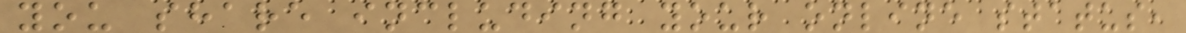you share including your online status,
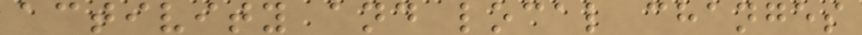activity and local changes
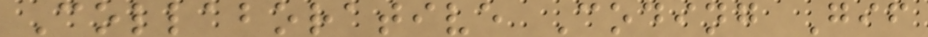Collaborative Coding Gif
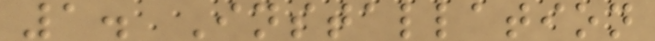1. Installation
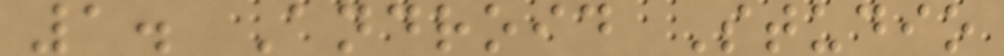1. Android Studio
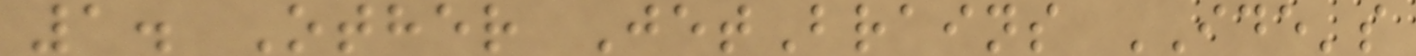1. Other JetBrains IDE's
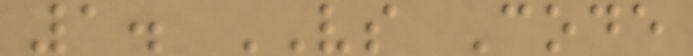1. VS Code
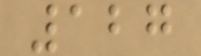127
